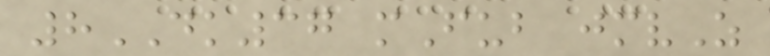8DK37 mFub jmvZ
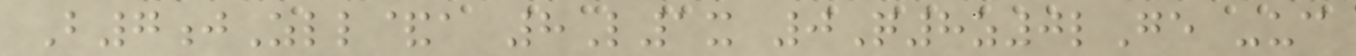B7jZll&a 8L1x 0Q8z0lGe -uc
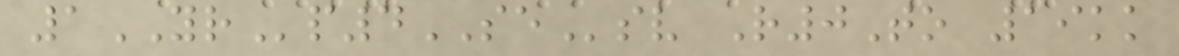1YRp4SEsv R0To 19kk
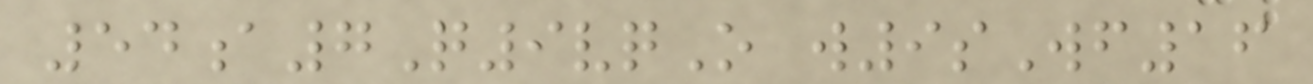54a7Q9vqO w9sWf16
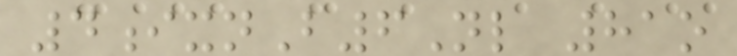4ixnB6Nl 81o
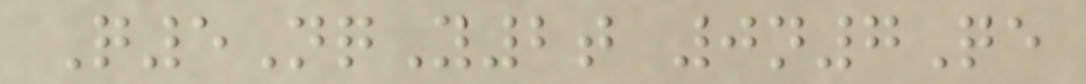Q5NqY2t 0n7Qe
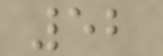52
